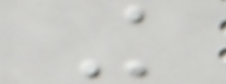K
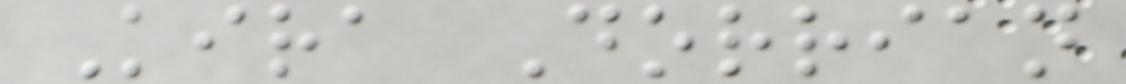Kira Dorrian
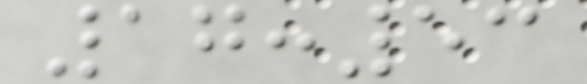17:53
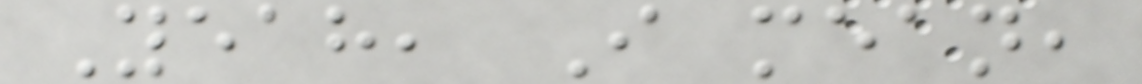Yeah, I mean,
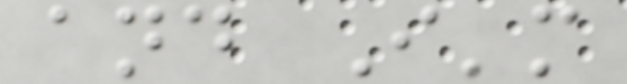and I'm
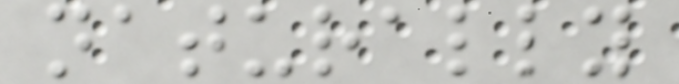naturally
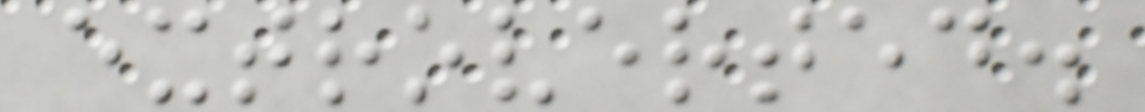extroverted.
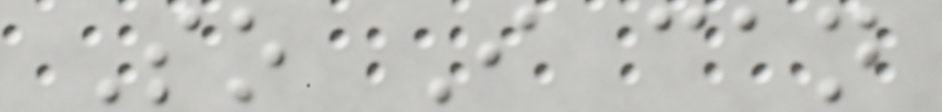So I can
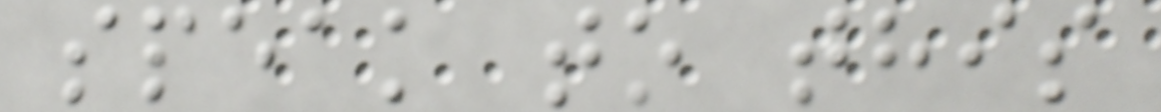speak to this
